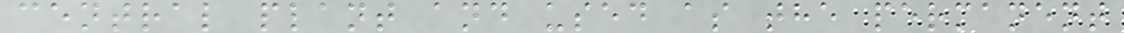central plant and used as the permanent
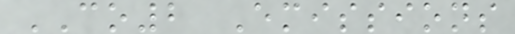CO2 Emissions
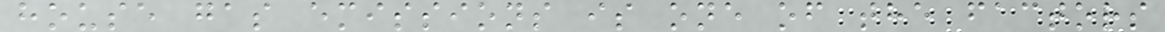house gas emissions is one of the factors
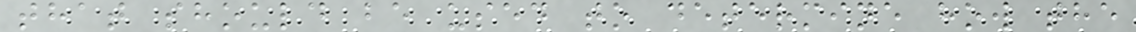that should be used to determine how the
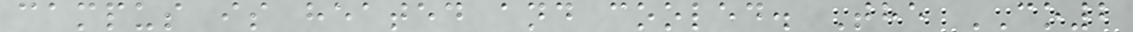campus is heated and cooled. The CO2
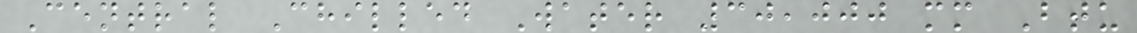Central Chilled Water 30,000 mm Btu
